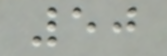50
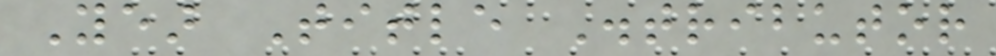Year Title Distributor
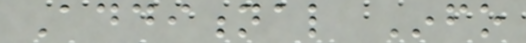Additional Info
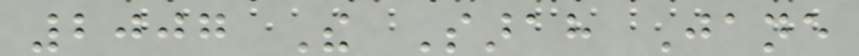2007 The Sarah Jane
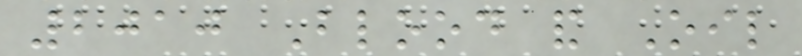2010 Blood and Oil
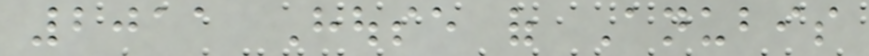2011 House of Anubis
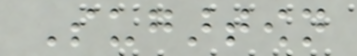Sugartown
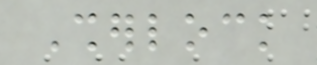Sherlock
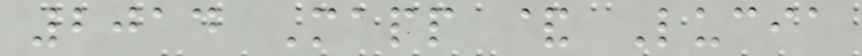2014 Mapp & Lucia
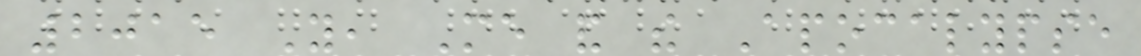2015 You, Me and the Apocalypse
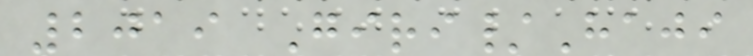2019 Giri/Haji
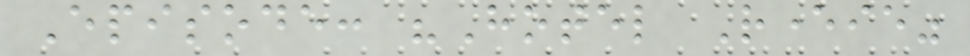Episode: "Hotel Reverie"
